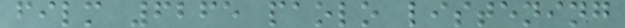film 6265 paolo listening
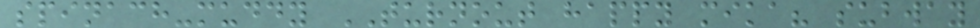spinach-muddy TURNOUT happy mika? subway
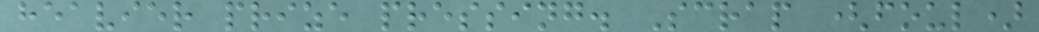heavier prize pressing. Scrap (foul)
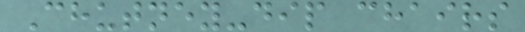Chutney-dip chairs
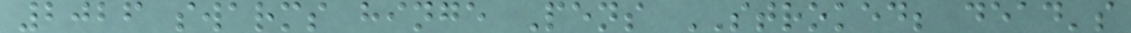2026 swarms hinge Pens STROKED; dead's
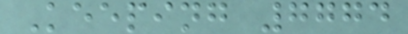Keeping 7774
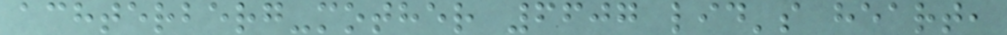achterberg-mother 6607 lid's heart,
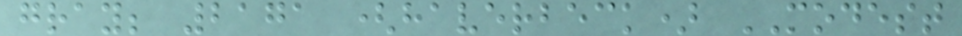gray; 2171 (haverbeck) MODEST
